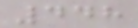448
